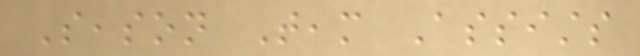Season Team Assists
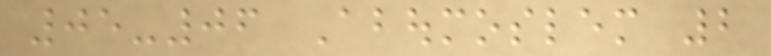05-06 Aboumoslem 2
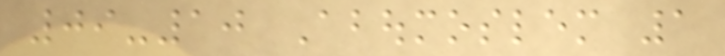09-10 Aboumoslem 1
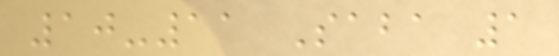10-11 Saba 1
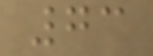73
